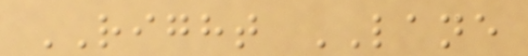RIGHT LANE
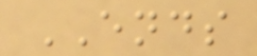ENDS
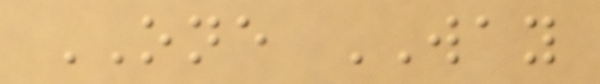ONE WAY
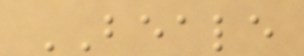BEALE
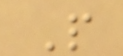P
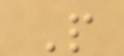P
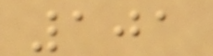101
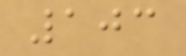103
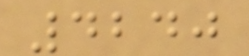4240
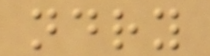ndry
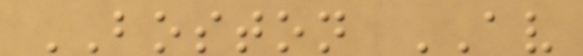BOSTON AV
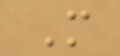M
